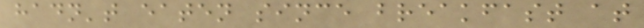hadn't eaten since breakfast at
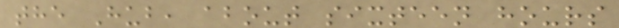the Hub, about sixteen hours
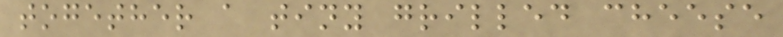together a tiny grilled cheese
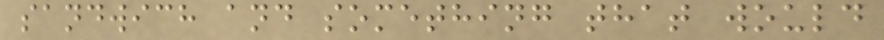sandwich and something that would
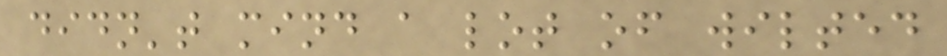didn't mind a lot of wilted
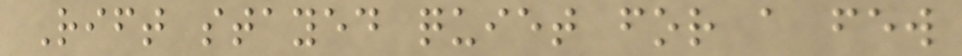Rift stayed quiet for a few
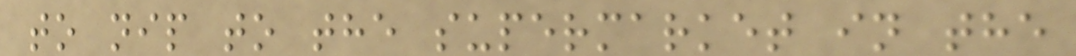to nip to the supermarket in the
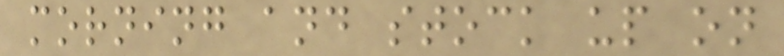morning and stock up on
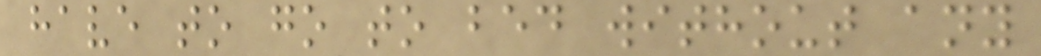have to go to bed without any
